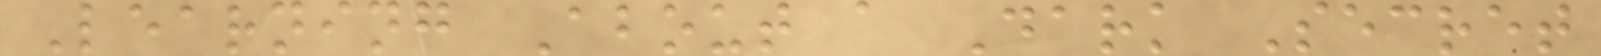Learning About a Dark Secret
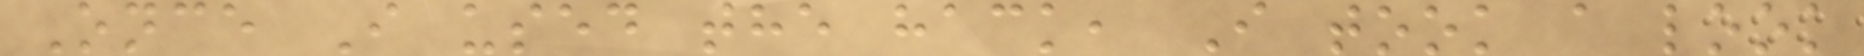Once I used the hack, I took a look
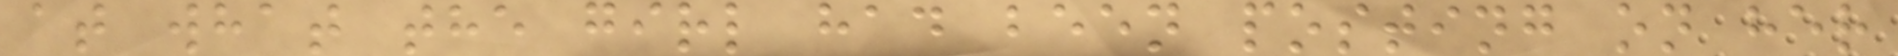at what the girl had been posting on her
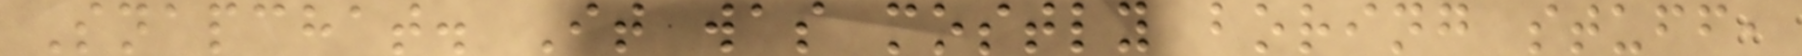Snapchat. It was mostly boring stuff,
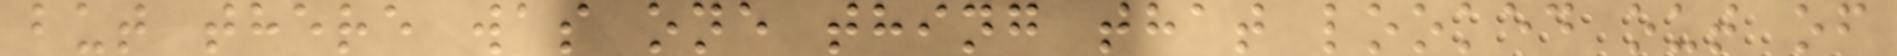but there was one thing that looked out of
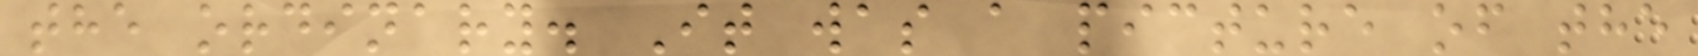the ordinary. It was a picture of the
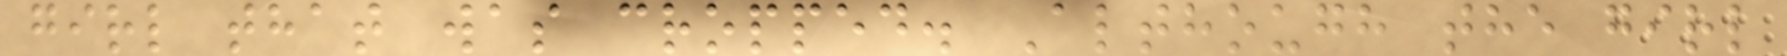girl that was cropped. Although the girl
